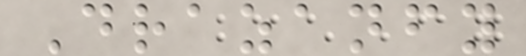Drazanfy
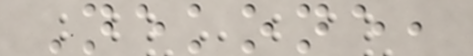Nekone,
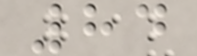84
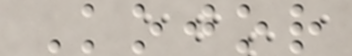Kojor
